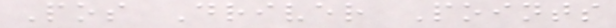Pos Driver Points
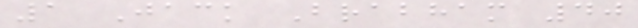1 Jack Brabham 40
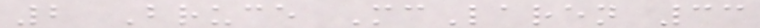2 Bruce McLaren 33
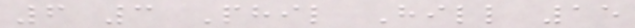6 3 Phil Hill 15
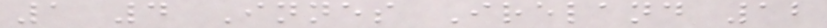1 4 Innes Ireland 12
